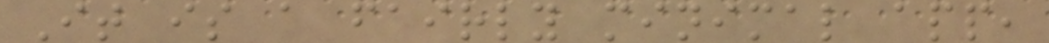It is a fairly minimal app,
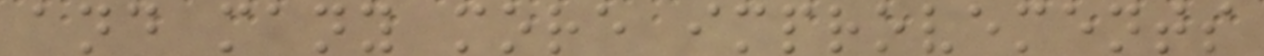and many more improvements
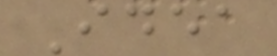Idea
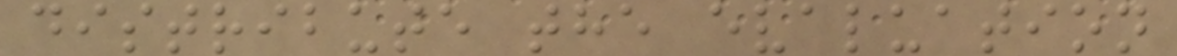distribute the evaluation
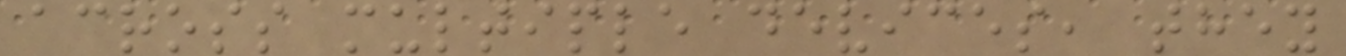across multiple devices, they
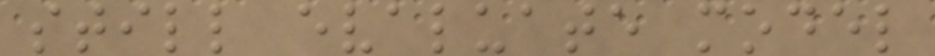still evaluate model
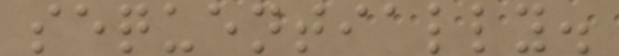sequentially.
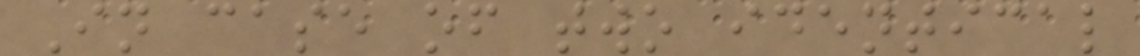In case of two identical
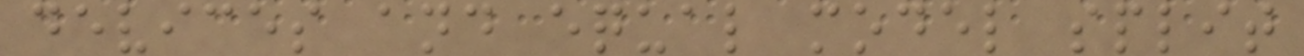devices and equal model split
